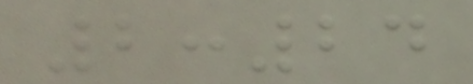2:24
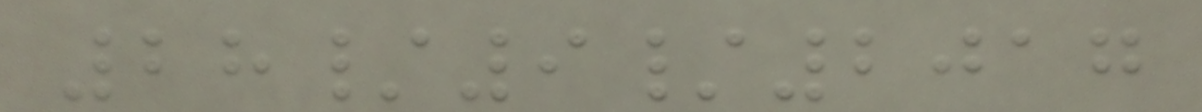28/9/2017
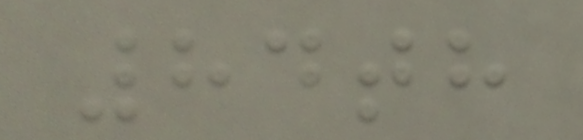84th
